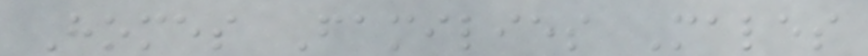Homes Families Males
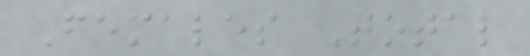Females Total
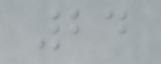24
